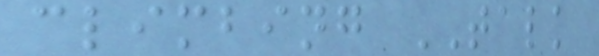climbing TALK
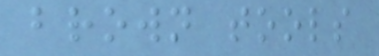brown tools
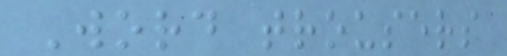Word trousers
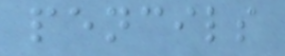pencils
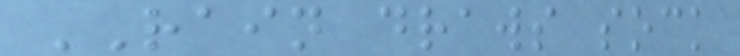RAIN draws sock
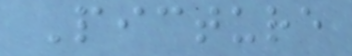Picture
